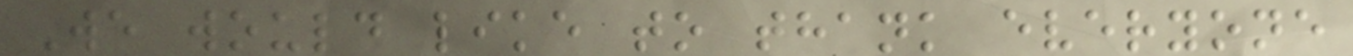We would like to thank everyone
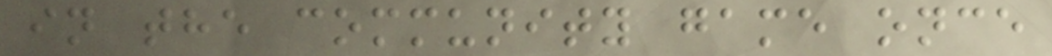in the community game once
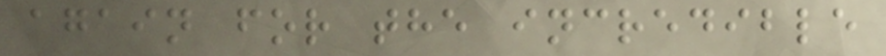again for the incredible
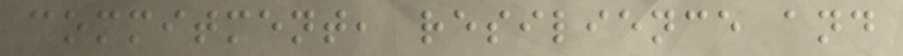commitment, resilience and
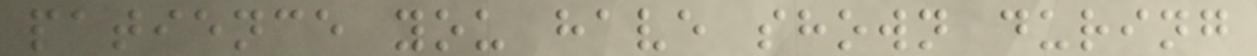patience you have shown during
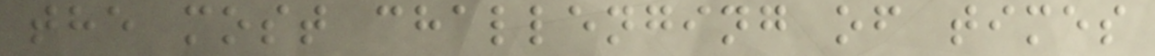the most challenging of times
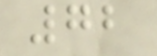72
